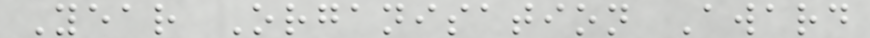Year Organisation Award
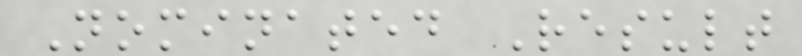Nominated Result
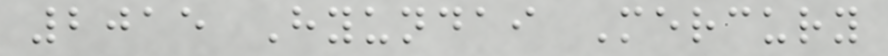2015 Hyundai Mercury
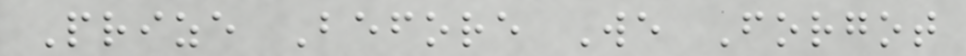Prize Before We Forgot
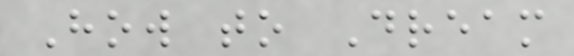How to Dream
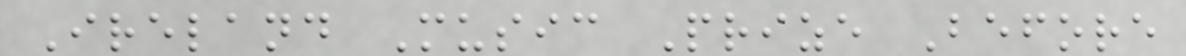Ireland Music Prize Before
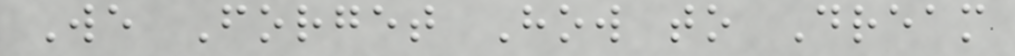We Forget How to Dream
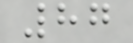87
